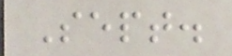Sept.
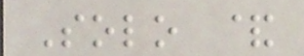Solo &
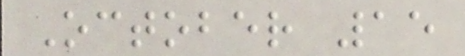October 15
